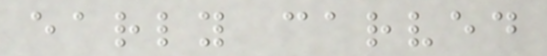early carved
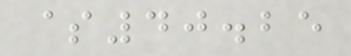$40.25
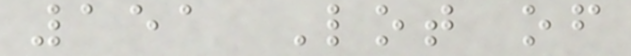151 Lot of
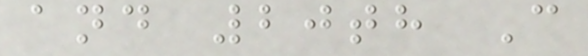and 20th C
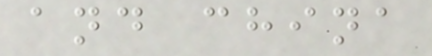and china
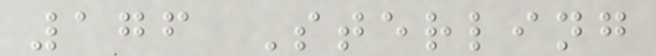176 Sterling
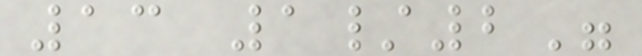13 1/2"
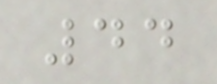44
